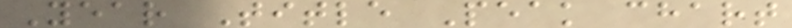Year Title Peak chart
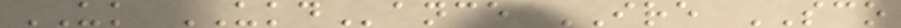UK UKDance IRE SCO
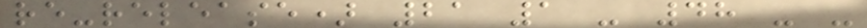re-release) 21 1 - 48 - -
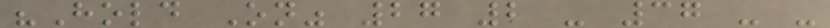"Hold On" 27 2 - 37 - -
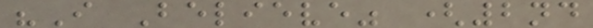"I Believe" (2nd
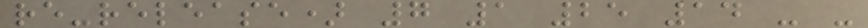re-release) 7 1 25 14 - -
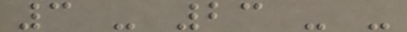3 - 23 - -
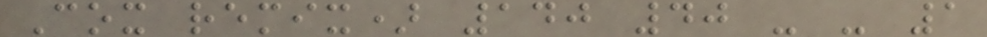Cox remix) 140 40 - - 1
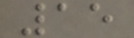15
